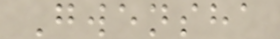Gwensha
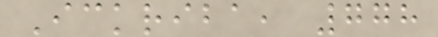Ickriba, 778
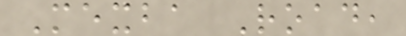Mexba Road,
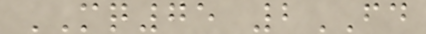MQ75 2FD
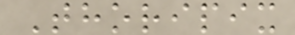Thoripix
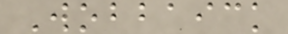Wobbaick
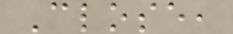Close,
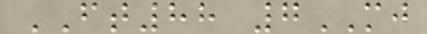FT88 7MJ
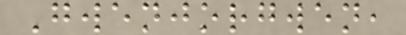Gwenjorgwen,
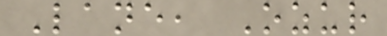Lane, Ozur
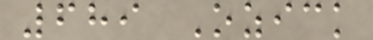689 Ozick
